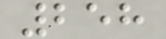258
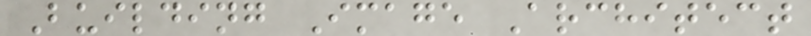Building Image Architect
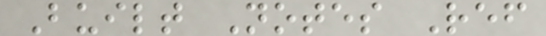Built Notes Ref
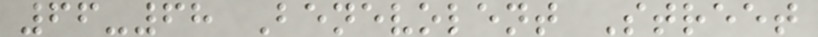66-68 Benevolent Street
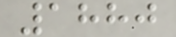1880
